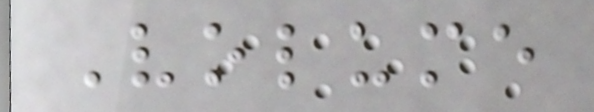Volume
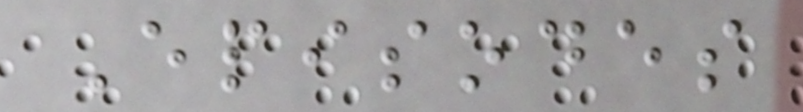Episodes
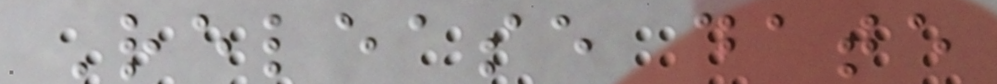Release date
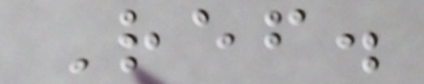Ref.
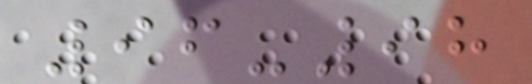96-98
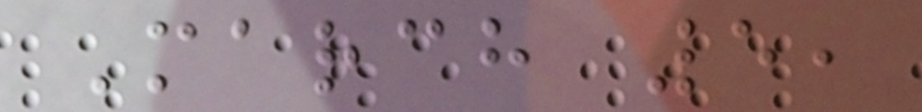March 5,
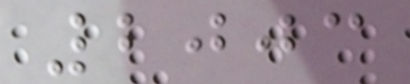2003
